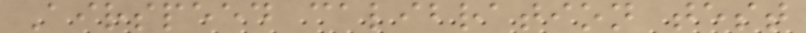Airspeed calibration test
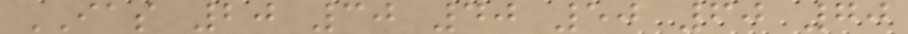IAS 20 30 40 50 60 70
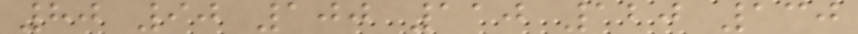80 90 100 110 120 130
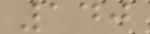140
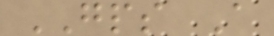GPS A
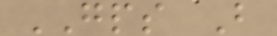GPS B
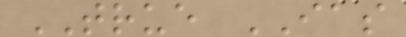TRUE IAS
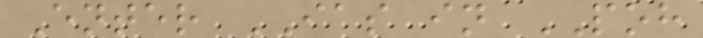Enter IAS in POH
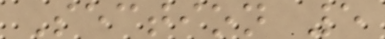Section 5
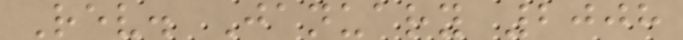Rev. January 2008
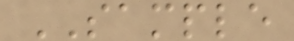SAMPLE
